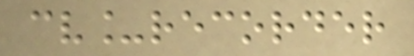cv_recorder
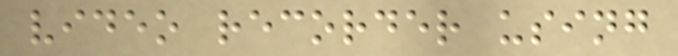video recorder using
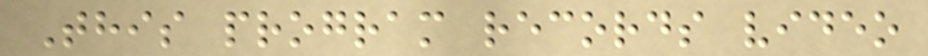This program records video
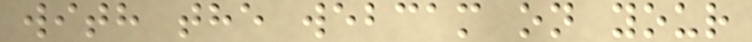with the webcam on your
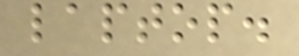laptop.
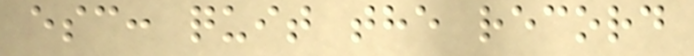esc: quit the record
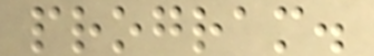program.
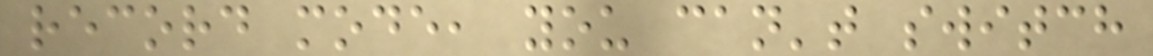record mode, you can't switch
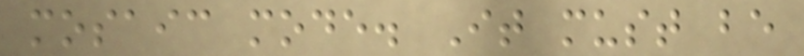mosaic mode. It must be
